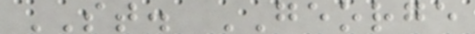ST. GEORGE
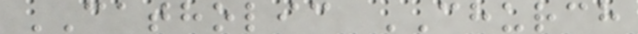CATHOLIC CHURCH
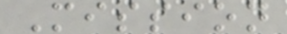Mission
